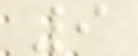9
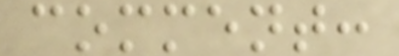comment:
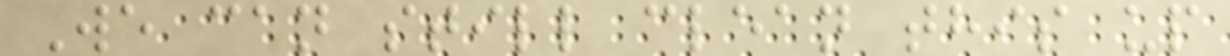We can still clean this up
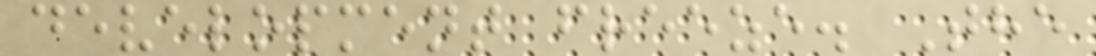development freeze. The
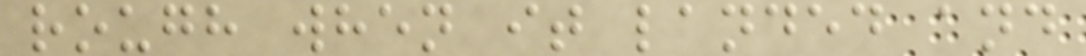rough when it landed and
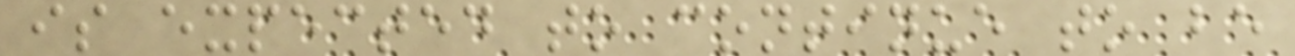is expected to continue to be
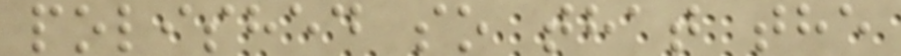polished so that the
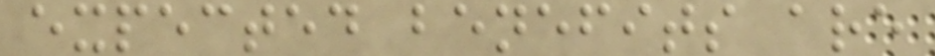expected benefits are
